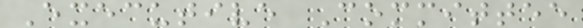Executive Committee
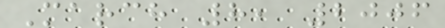March 8, 2006
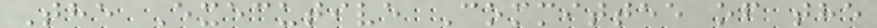The Executive Committee of the
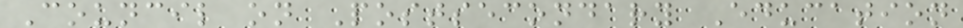Council on Postsecondary Education
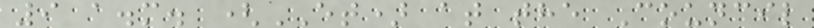9 a.m. (ET) at the Council
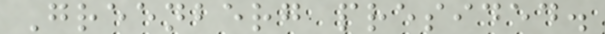Greenberg presided.
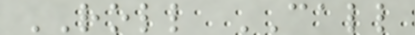ROLL CALL
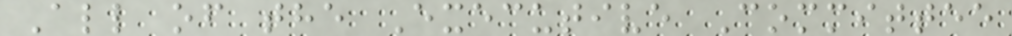All of the Executive Committee
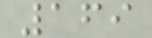169
